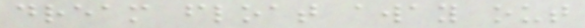dream float away out
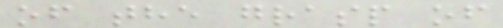of the grasp of
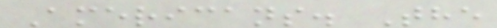Americans. The
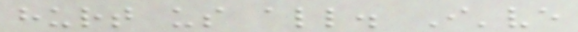hurt us all. I've
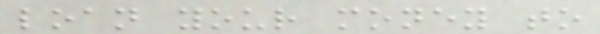loan your money to
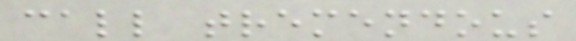call tremendous
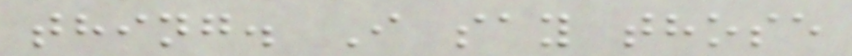thing. I say those
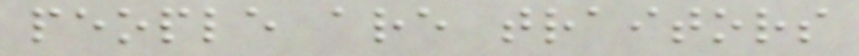people are traitors
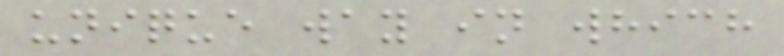unique way in which
